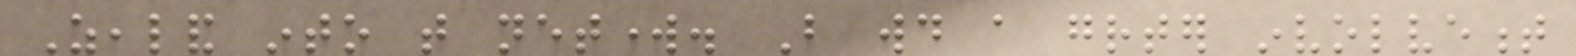Zealand into that network. But would a greater involvement
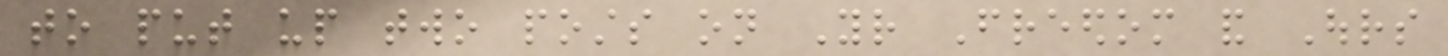to put up two posts on Your Freedom and Ours
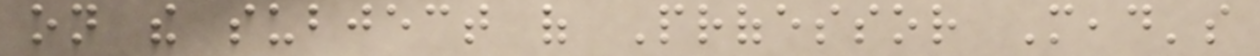on the subject of Professor Mead's
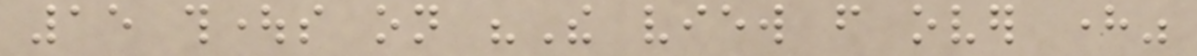15 thoughts on "The view from over here"
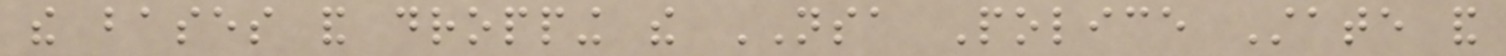the bases and dropping the NSA Police State and
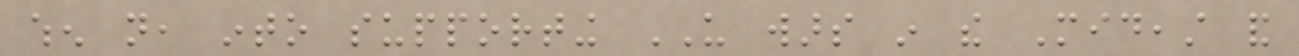when not, into supporting US wars in the Mideast and
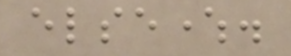elsewhere.
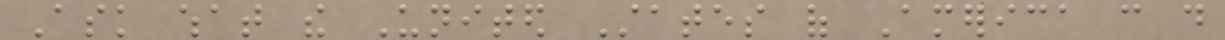Ask what the United States of America can do
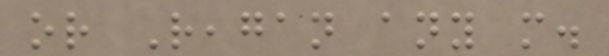or Reagan any more.
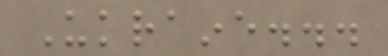Ukraine...
